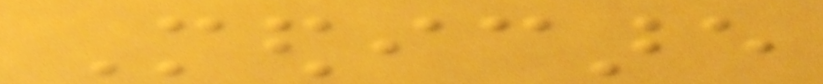Medicare
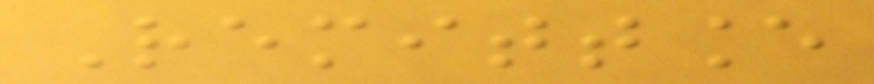Remittance
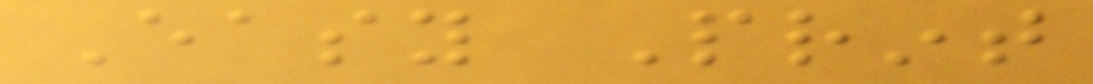Easy Print
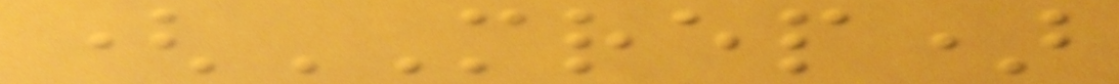(MREP)
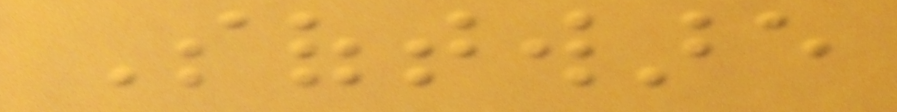Software
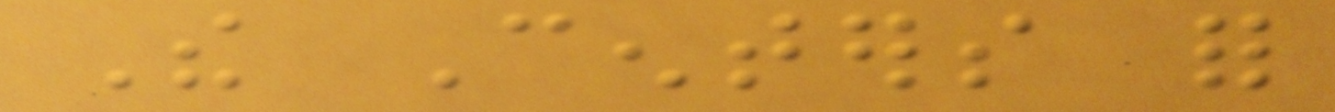The Centers for
